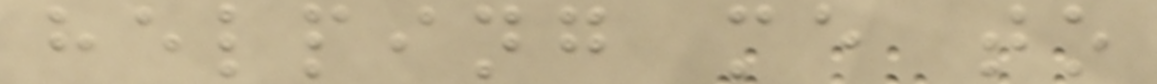helping me to
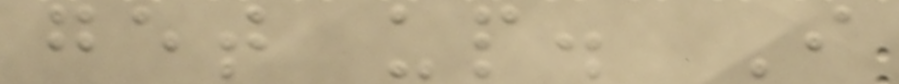get up. I
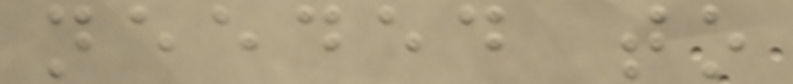needed to
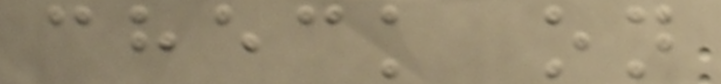check on
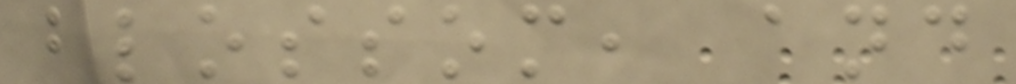blossom, and
